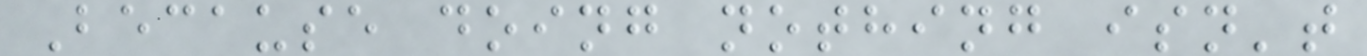Because doing nothing isn't
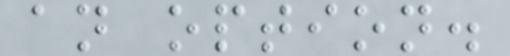an option.
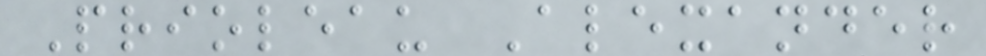Prioleau Alexander
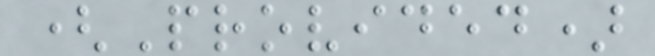(Provided)
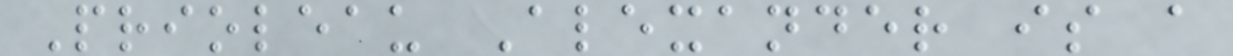Prioleau Alexander is a
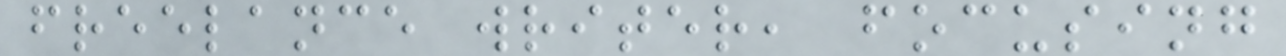freelance writer, focusing
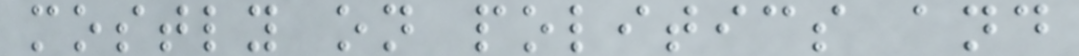mostly on politics and
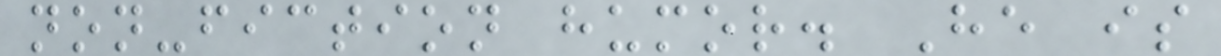non-fiction humor. He is
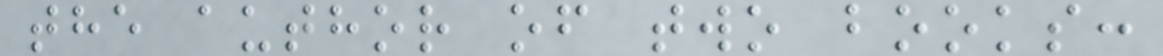the author of two books:
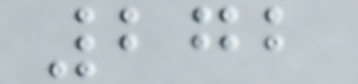272
